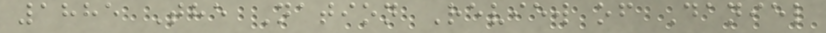1885 The Nation Review of Daniel
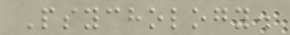Psychology.
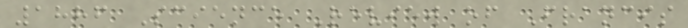1886 Science Review of Francis
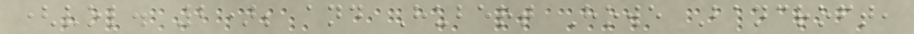(vol. 2); and Hubert Howe Bancroft,
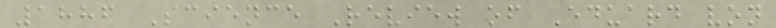1886 Science Review of Eduard von
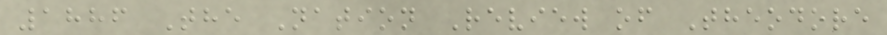1886 The Nation Review of Theodore
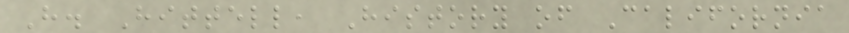H. Hittell, History of California
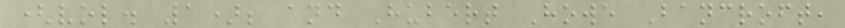(vol. 1); and Hubert Howe Bancroft,
